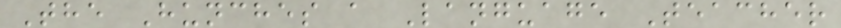The Hunches a Language Teacher
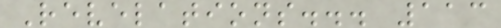Revelations... 113
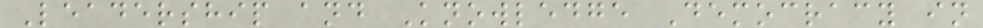Leadership and Knowledge Democracy in
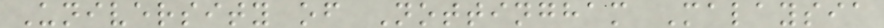University of Nottingham Malaysia
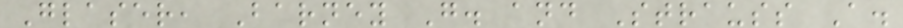Glaser, Barney G. and Strauss A.
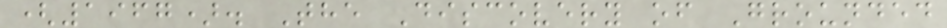(1967). The Discovery of Grounded
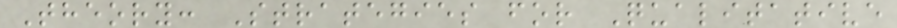Theory: Strategies for Qualitative
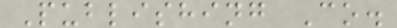Publishing Co.
